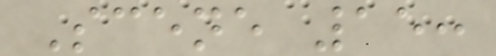Scene 15:
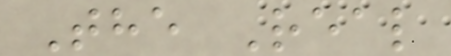The Real
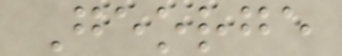George
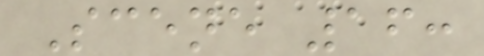Scene 16:
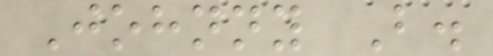Johnny B.
